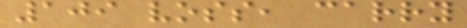109 voss, carry
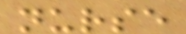nurse
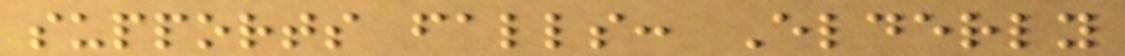supports falls: Elderly
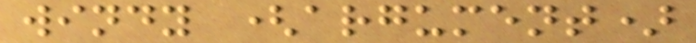windy (argument)
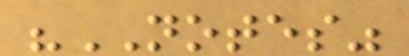"NOTES"
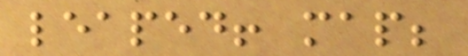leaped! map;
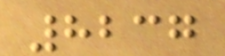8237
